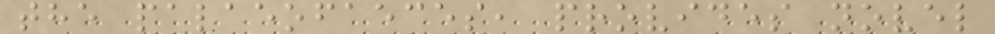the palaeofaeces, provides novel
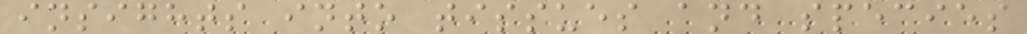insights into tissues and species
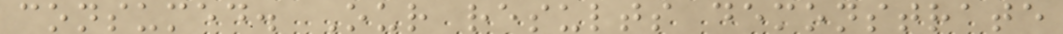consumed. Our results demonstrate
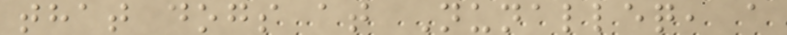that dogs at Nunalleq, a
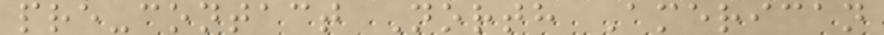pre-contact North American
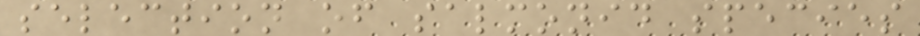selection of salmonid species
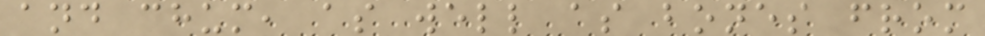and chum, as well as bones from
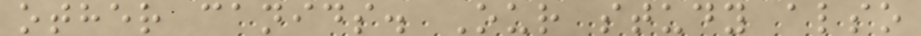other canids. Our study also
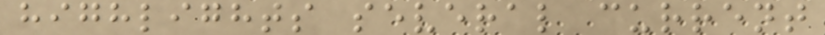highlights several current
